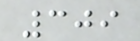309
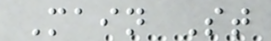Main St
